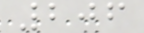206
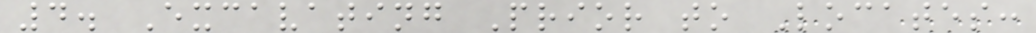4. Excavating Prior to Locates:
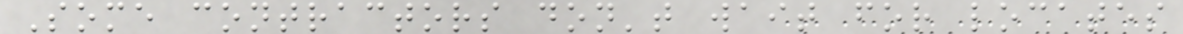Some contractors don't wait for locates
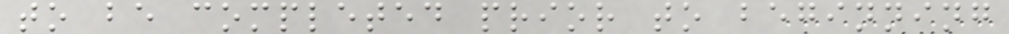to be completed prior to beginning
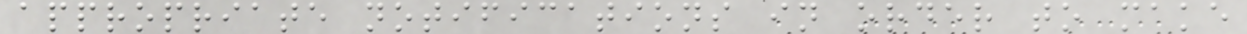appropriate notifications in order to make
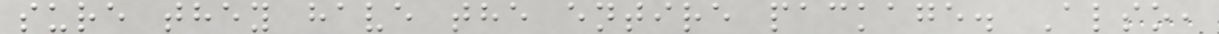sure they have the entire package. Also,
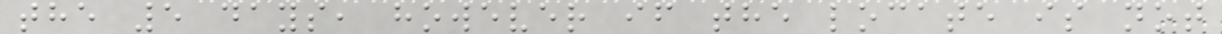the 5 days, however if the locate is not
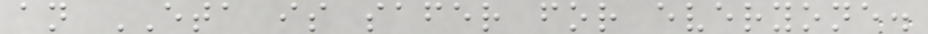an ETA is safer for everyone.
